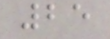25
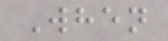When
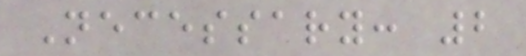Necessary: 2
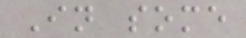In some
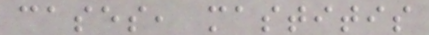cases, mastitis
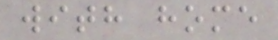with home
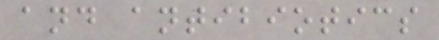and antibiotics
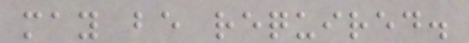may be required.
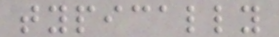typically
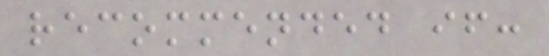recommended if:
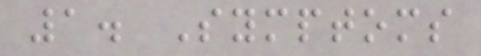1. Symptoms
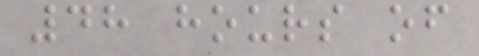48 hours of
